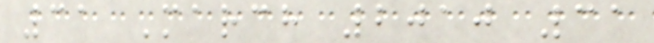31 March 2010 31
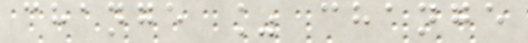change % change
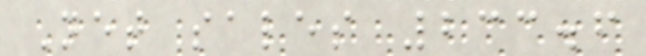Net sales 233.6
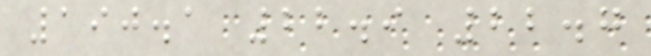190.1 22.9 22.7
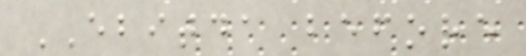EBITDA before
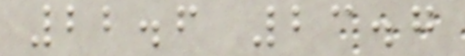22.6 23.7
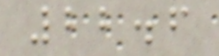22.6
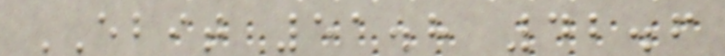EBIT 51.8 42.6
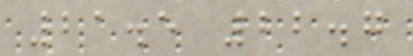21.5 22.7
